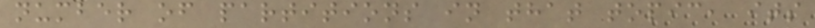number of partitions in that topic, its
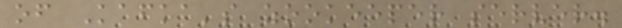of Kafka's zookeeper server.
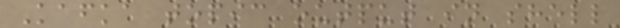Kafka topic output in shell
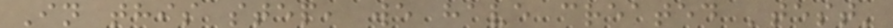In this step, we have created 'test'
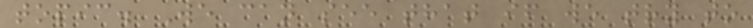topic. We can see that if we try to
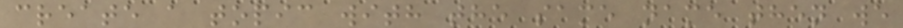create a topic with the same name then we
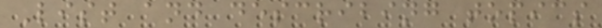List and describing topics
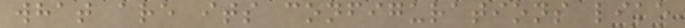what are its configurations like
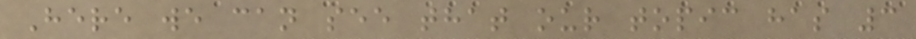Here we can see that our topic has 3
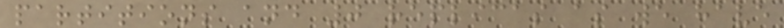partitions and 0 replicas as we have
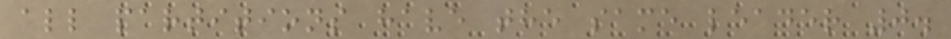all partitions have the same leader 0.
